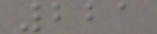221
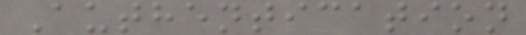Authentication
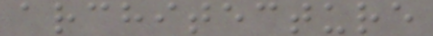architecture
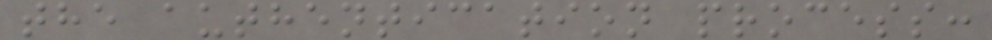the authentication process:
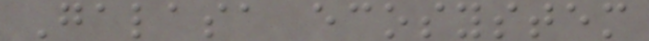Galasa ecosystem
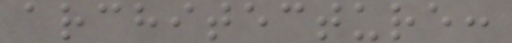architecture:
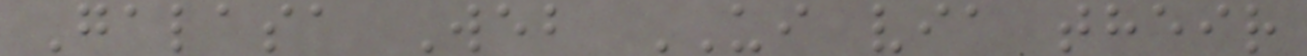Galasa Web UI via their
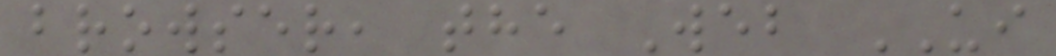browser, the Web UI
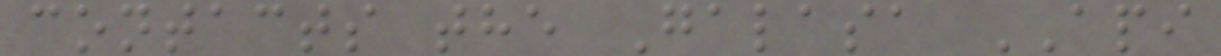contacts the Galasa API
